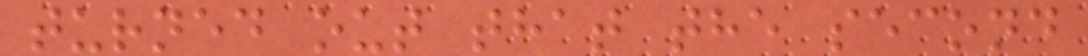turned out that the second
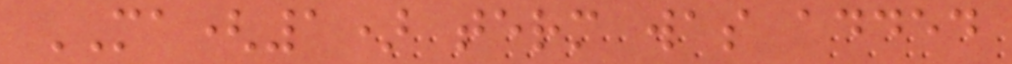MA(1) term was added
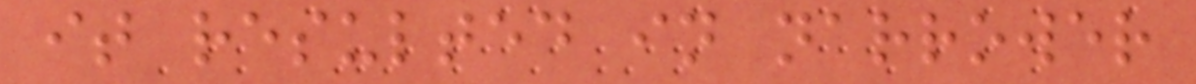it resulted in narrower
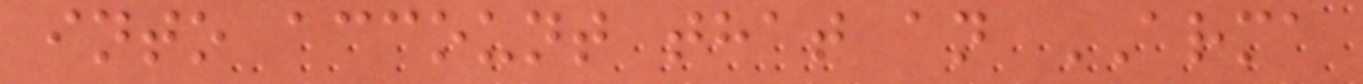into account that an ARMA
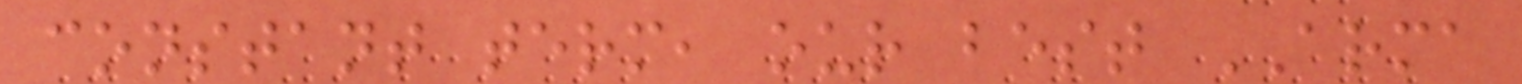constant term, our best ARMA
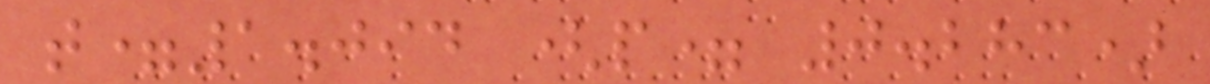t=1.094 (p= 0.283)
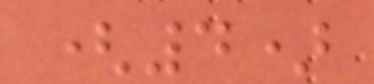(4)
